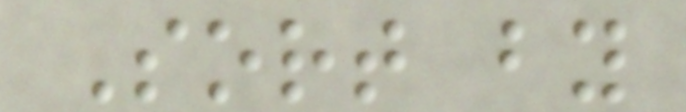Sort by
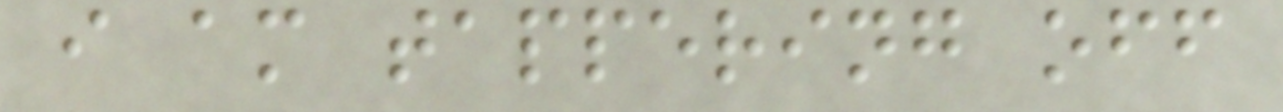i am tappering off
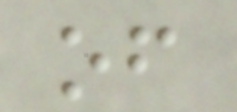of
